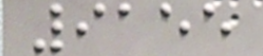9155
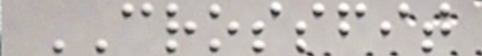CROSSFIT
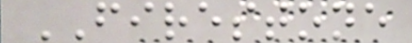FIRESTONE
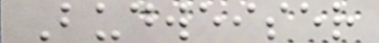Budweiser
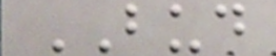BUD
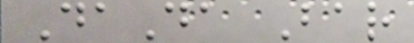DaDa Bar
